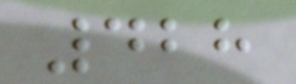428
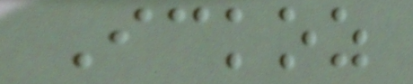Ickoz
